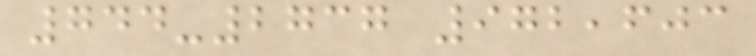744-2737 972,603
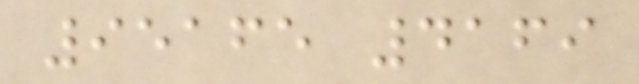95165 4169
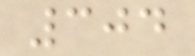304
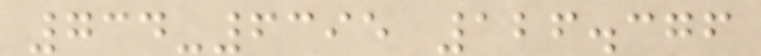734-6395 126.376
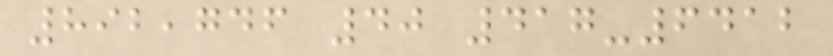892,746 40 417-6412
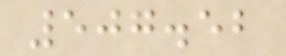507.52
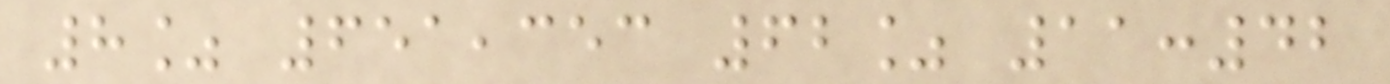8% 651,353 62% 11:42
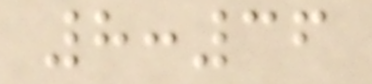8:36
